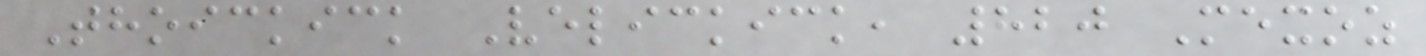Thoickick Velickick, 820 Mexoz
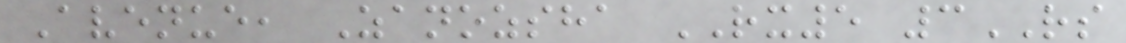Avenue, Zanozsha RX5 3RS
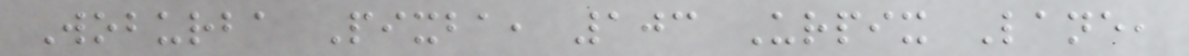Woburba Pixba, 103 Urpix Lane,
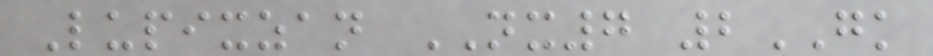Lupixzan NX7 2GK
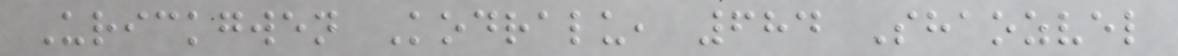Urickgwen Kodralu, 684 Shaozvel
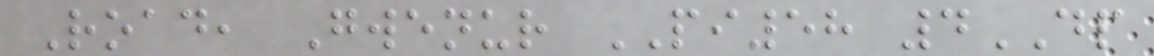Road, Gwenur PI58 4DP
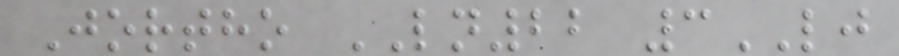Jortho LN22 3LJ
